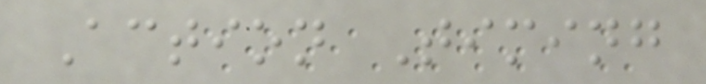Action Timing
